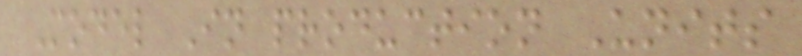Model In production Units
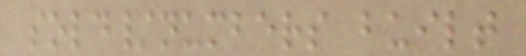sold/numbers built
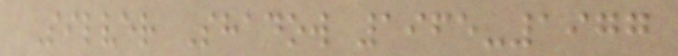Silver Shadow 1965-1977
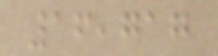16,717
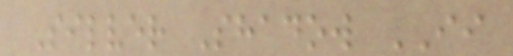Silver Shadow II
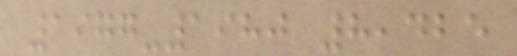1977-1980 8,425
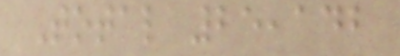Total 25,142
